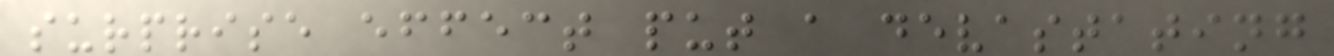surprise effect put a devastating
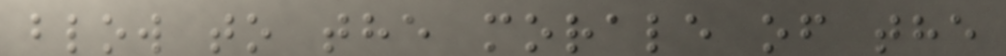blow to the morale of the
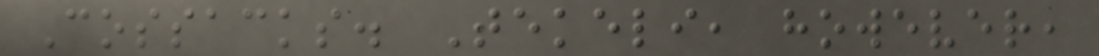Cossacks. Tekeli, however,
